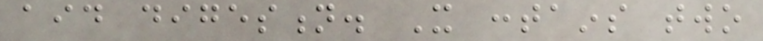aid digestion. It contains two
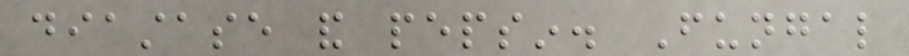diastase and pepsin. Fungal
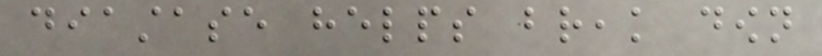diastase helps break down
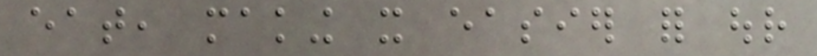eat, making it easier for our
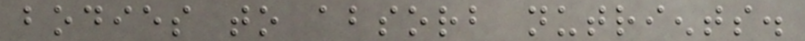bodies to absorb nutrients.
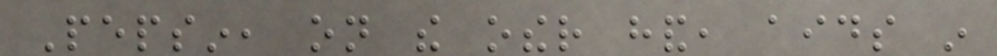Pepsin, on the other hand, aids in
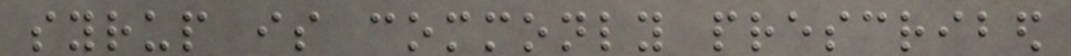syrup is commonly prescribed
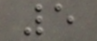5
